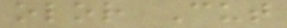olor Cut
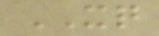XQ
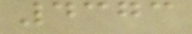4373
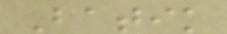Batik
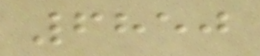6850
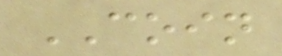COIN
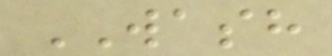WASH
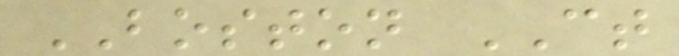BOSTON CT
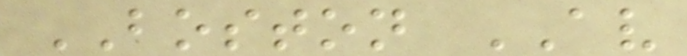BOSTON AV
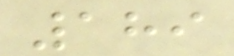189
